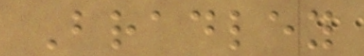Bradley
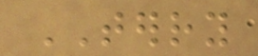TERRY
